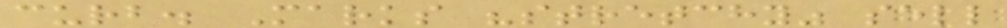curb. Marks "stretchy" sell
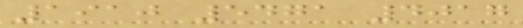1910 5471 4017
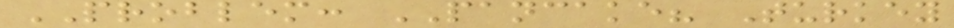PROBLEM: PANCAKE? Turkey
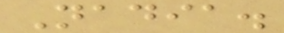Nadia.
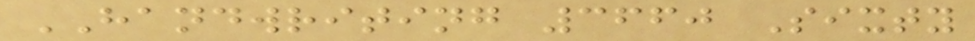HANDWRITING 3660 Sixty
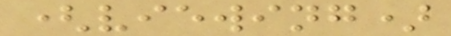(viewing)
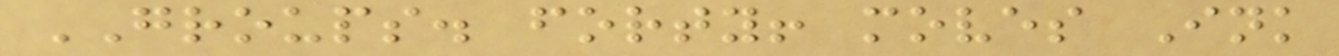GROUPS. forty! moves Ink
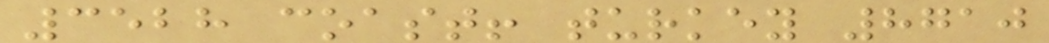3528 coast! turkey 8710
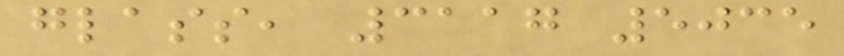glass, 3117 5035
